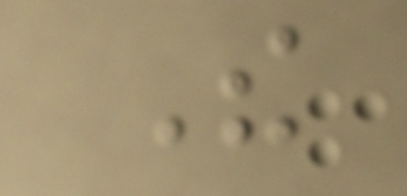The
